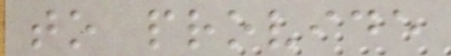to provide
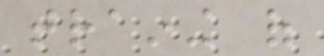training of
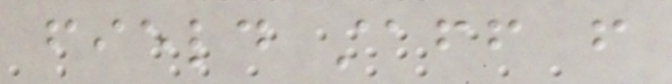field staff from
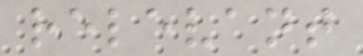relevant
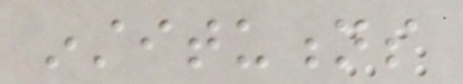institutions
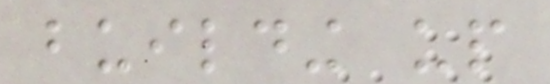building up
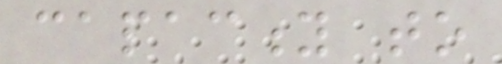capacity to
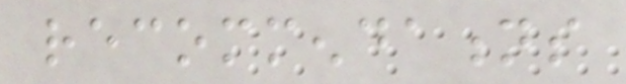recommendations
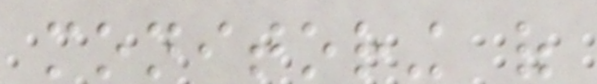monitoring of
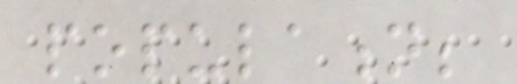population;
